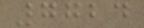7724
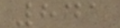841
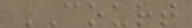COURT
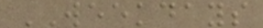WEEKDAYS
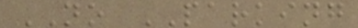NO PARKING
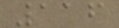116
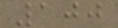100
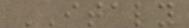ITALY
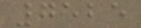7525
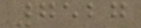7527
